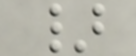}
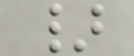}
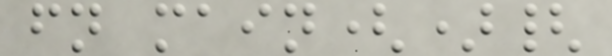fn main(){
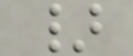}
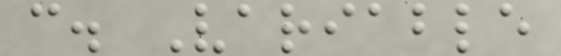c. Variable
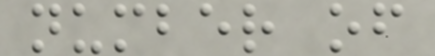number of
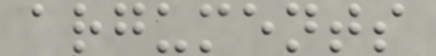arguments
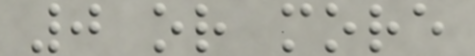0 or more
